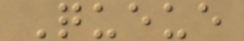Queue
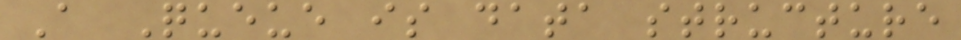A Queue is data structure
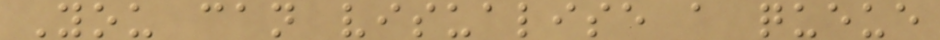You can visualise a queue
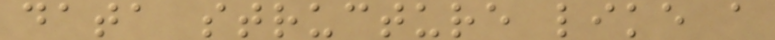data structure like a
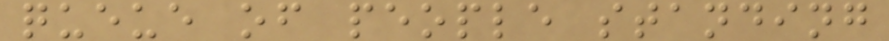queue of people standing
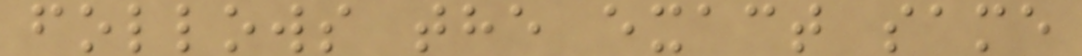follows the exact same
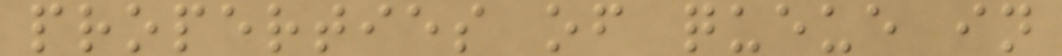properties of queue in
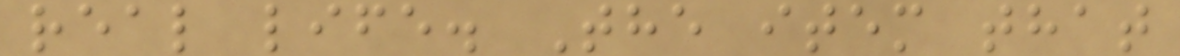real life. The item that
